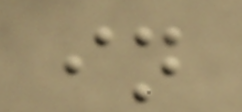in
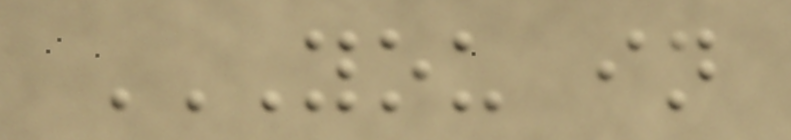YOU IN
